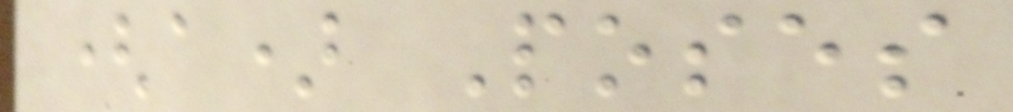(a) Poses
